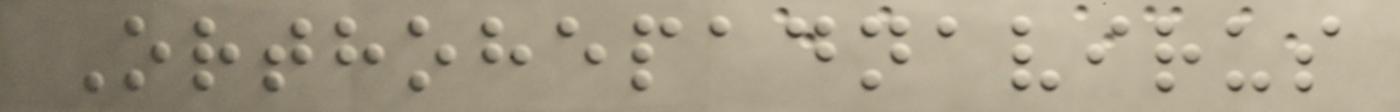Orthohepadnavirus
